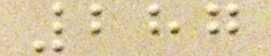287
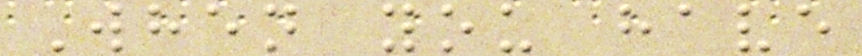When you have
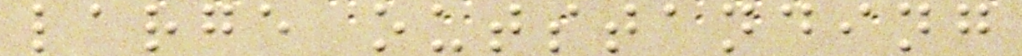large outstanding
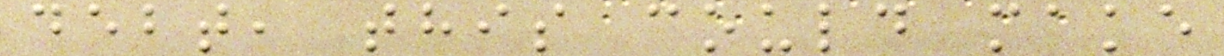debt, this could make
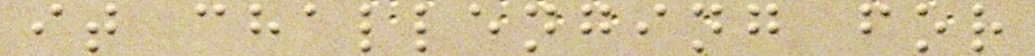it challenging for
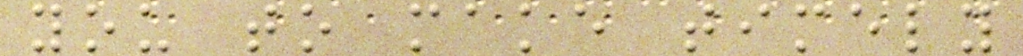you to make timely
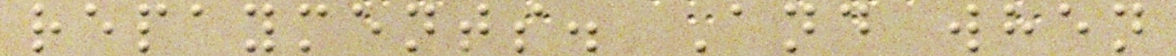repayments. And when
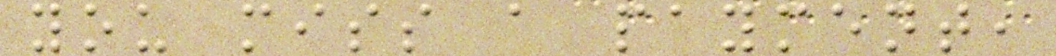you miss a payment,
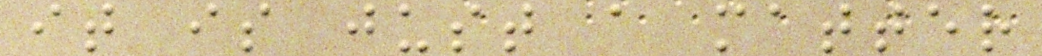it is just a matter
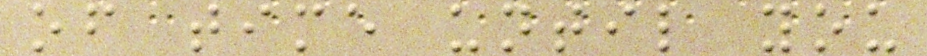of time until you
